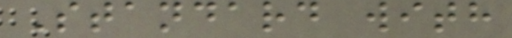Standard with
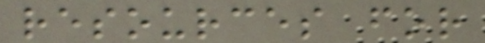resources for
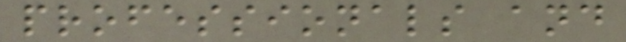professionals and
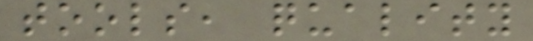tools, quality
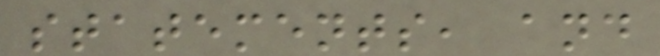statements, and
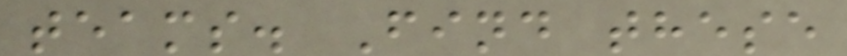teams. Find these
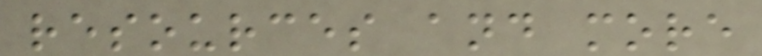resources and more
